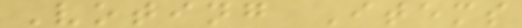Voting Items
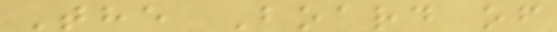The Board of
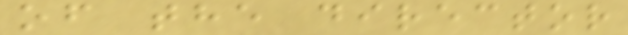of the director
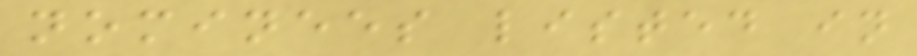nominees listed in
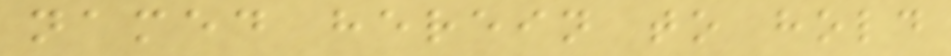named herein to hold
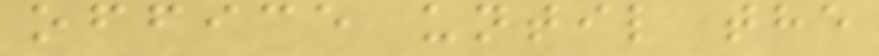office until the
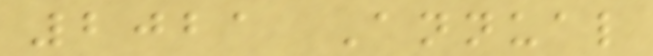2021 Annual
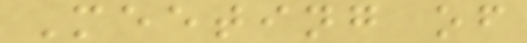Meeting of
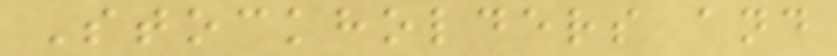Stockholders and
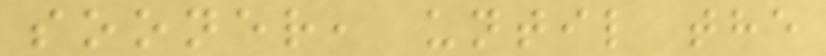sooner, until the
